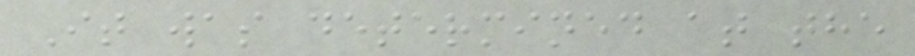It was determined at the
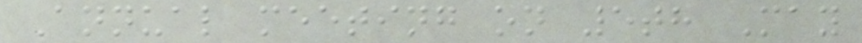Annual meeting on 5th May
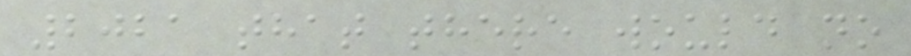2021 that there would no
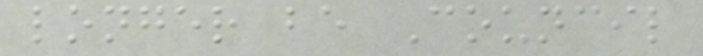longer be Council
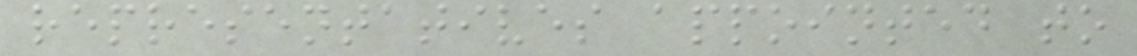representatives appointed to
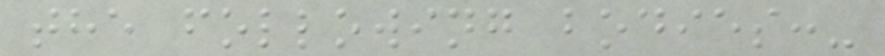the following bodies:-
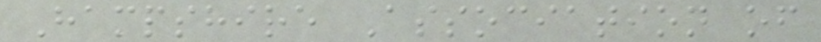Hampshire Association of
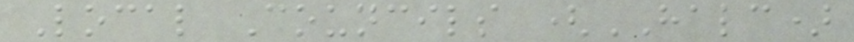Local Councils (HALC)
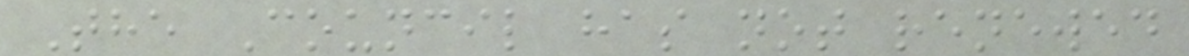The Council has not renewed
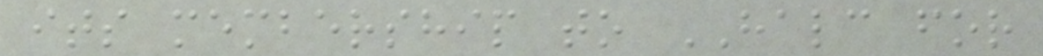its membership to HALC for
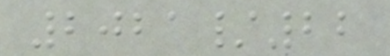2021/22
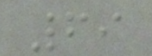69
